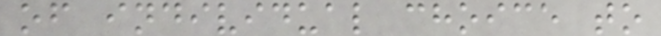of individual choice to
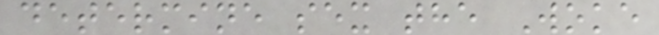determine sex the Woke
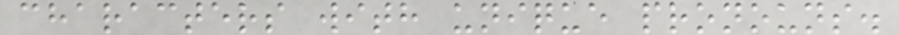characters with unique pronouns.
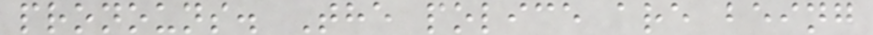pronouns. The police are being
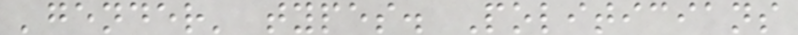'gender' types. Politicians
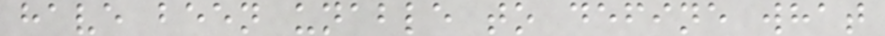have been unable to define what
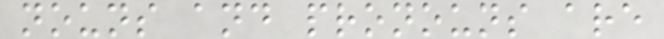nouns and pronouns are
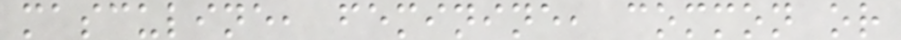masculine, feminine, common or
